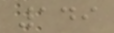149
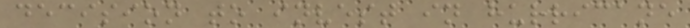decision to invest in hurricane
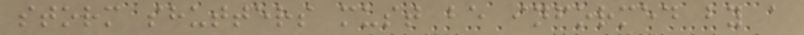storm shutters must be informed by a
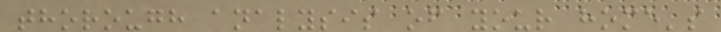thorough analysis of your home's
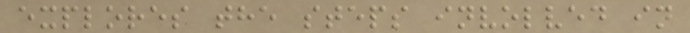explores the steps involved in
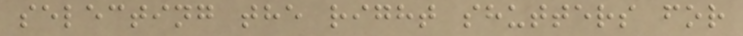selecting the right shutters for
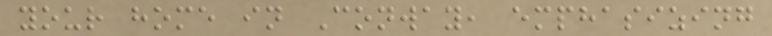your home in Conway, emphasizing
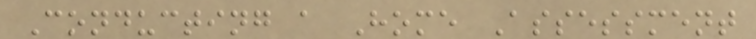Conducting a Home Assessment
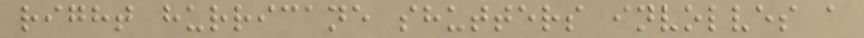right hurricane shutters involves a
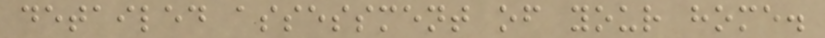detailed assessment of your home.
